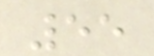55
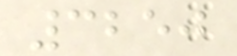3250
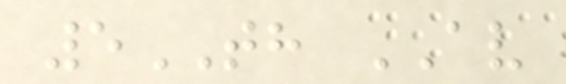5TH AV
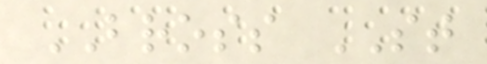BROSS ST
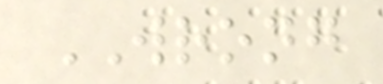WRONG
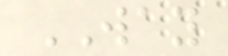WAY
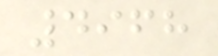4968
